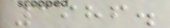1986.
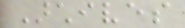Archives
